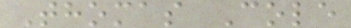Thomas Cole
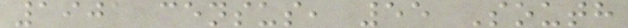1901 census, 55 South
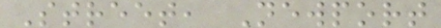Street, Newport
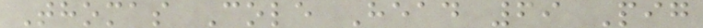Thomas Cole Head 69 Pig
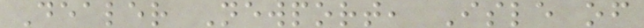Dealer Newport, Isle of
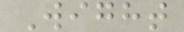Wight
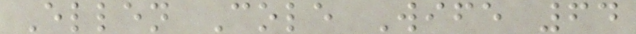Ellen Cole Wife 64
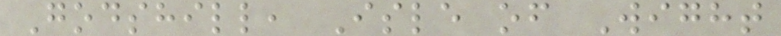Godshill, Isle of Wight
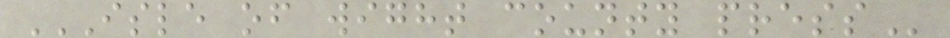ISLE OF WIGHT COUNTY PRESS
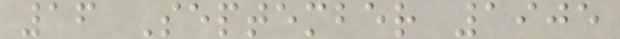16 September 1905
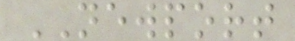NEWPORT
